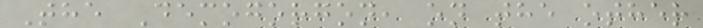The Demogorgon, on the other
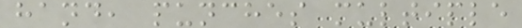hand, punches multiple
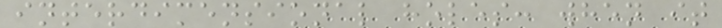interdimensional holes: when it
